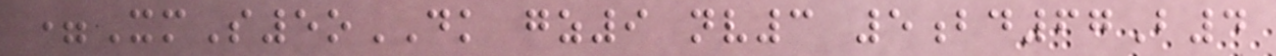=XmS5oDK gz9 nv3 5bd67B4
